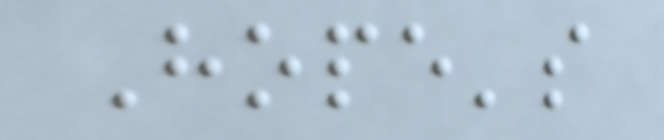Hope's
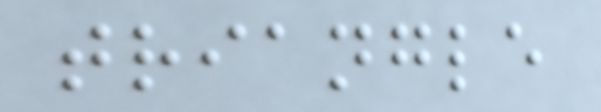triangle
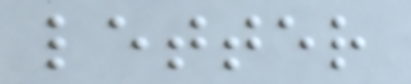letter
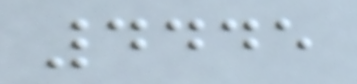4445
